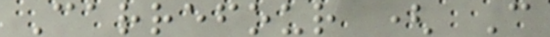Carrefour ( C
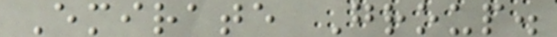Emirate Group.
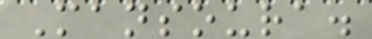Mansoura.
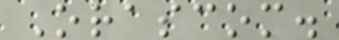Orascom.
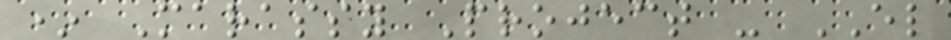* Marassy Project - EL
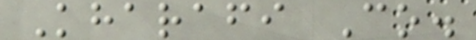Kharafi Co.
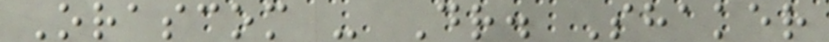Orascom - Dr. Shaker
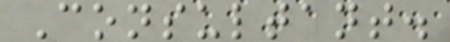Consultant.
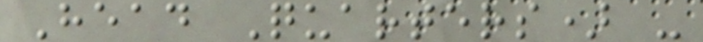Head Quarters) -
